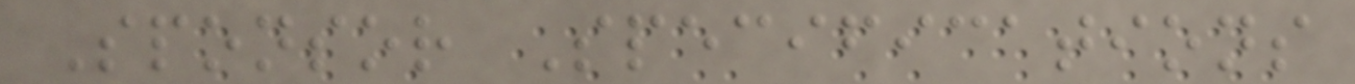Sponsor Specifications
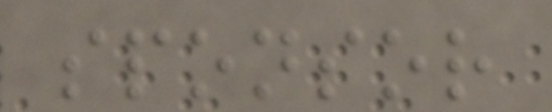sponsor
